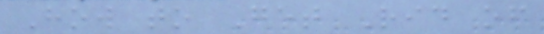How to Get Rid of
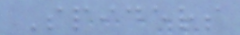Spiders
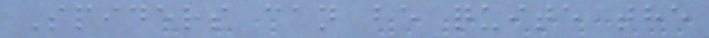Spiders can be quite the
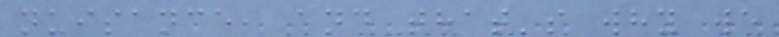nuisance, and that's why we
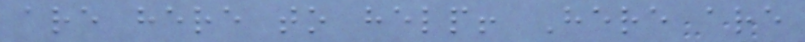are here to help! Here are
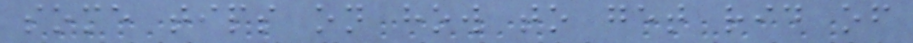some tips on how to get rid of
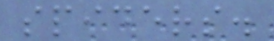spiders.
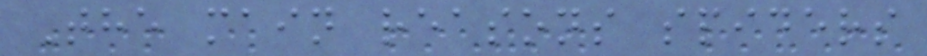The main reasons spiders
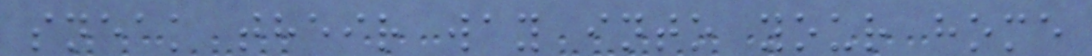sneak their way into your home
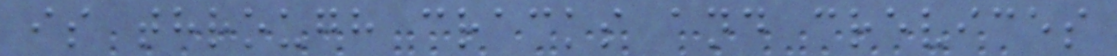is through cracks and crevices
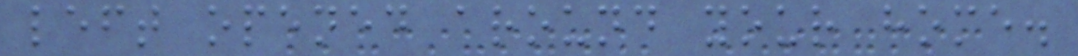left opened around your home.
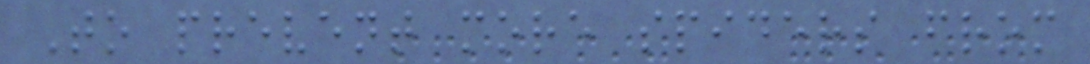To prevent more spiders from
